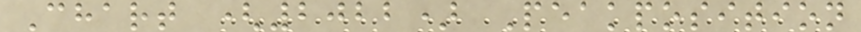Chart (2022) Peakposition
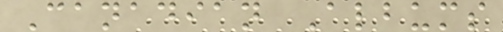Canadian Albums
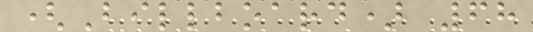(Billboard) 68
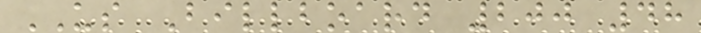US Billboard 200 48
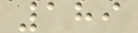189
